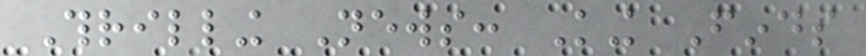Thrilling News: King Finds
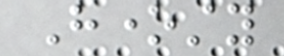Honesty
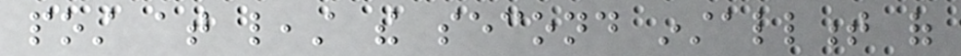post at least the second installment of
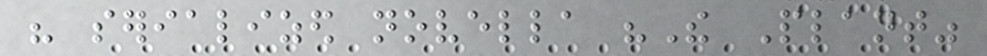his serialized novella "The Plant"
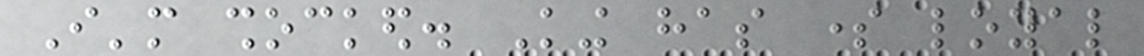I'm shocked. King has some loyal
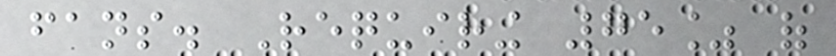fans. Requiring 75% of
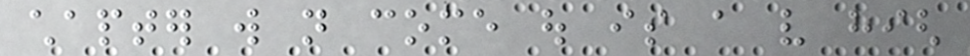chapter will not come out is a very high
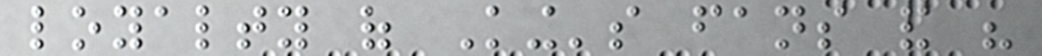loyalty of King's fans and his
